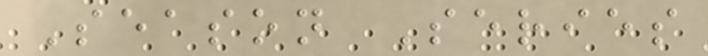Season Series
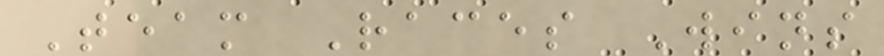Team Races Wins
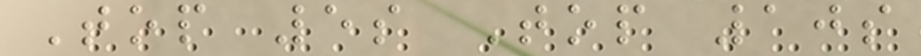Top 5s Top 10s
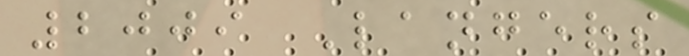2009 Langers
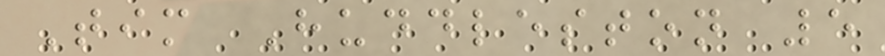Tim Huddleston 5
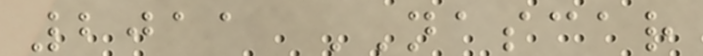2011 NASCAR
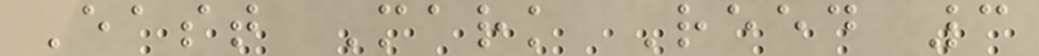East Mark Reed 3
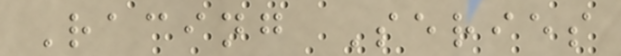Racing Series
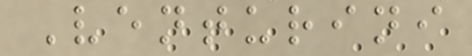Venturini
